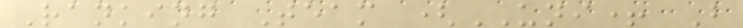Ranking Team (UNI+ B
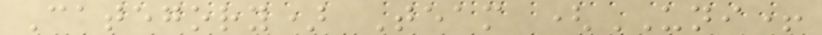Category) Team (UNI+
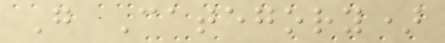G Category)
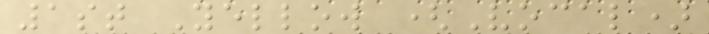1st Yellow (Vocal)
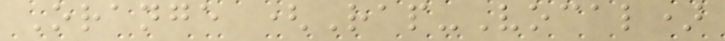Orange (Rap-Vocal)
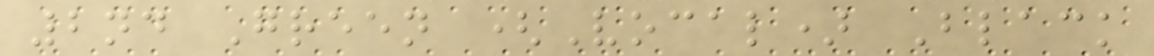2nd Green (Vocal) Black
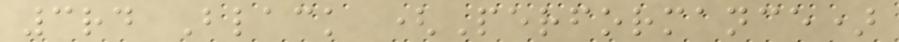3rd Black (Performance)
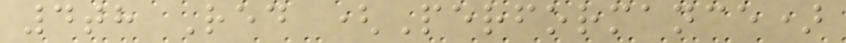4th Red (Performance)
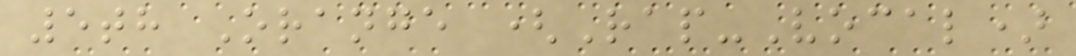5th Orange (Rap-Vocal)
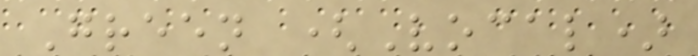Green (Vocal)
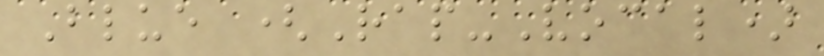Blue (Rap-Vocal)
